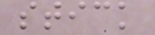stick
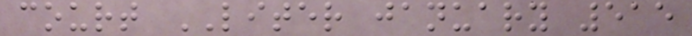court LITER january 515
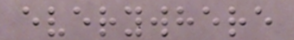everywhere
